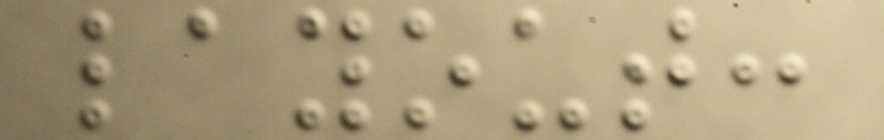layout:
